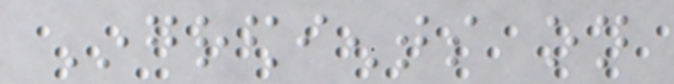Ingredients on
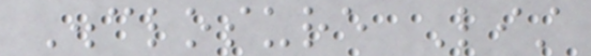Disclosure List
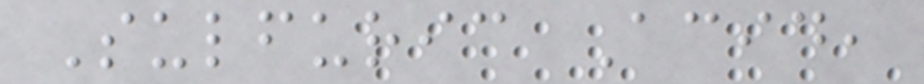Sulfuric Acid,
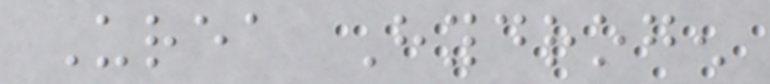Urea Hydrogen
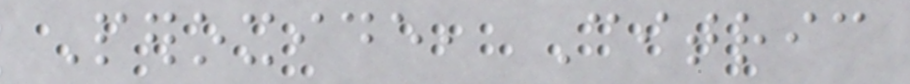Peroxide, Citric
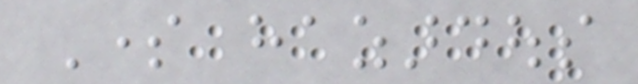Some hazardous
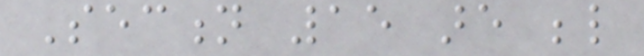Section 15 are below
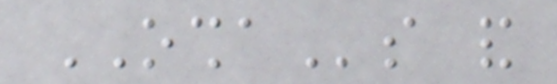OSHAs and
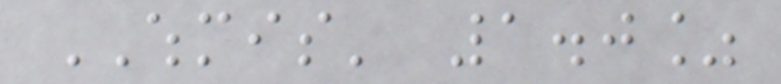WHMIS' 1.0%
